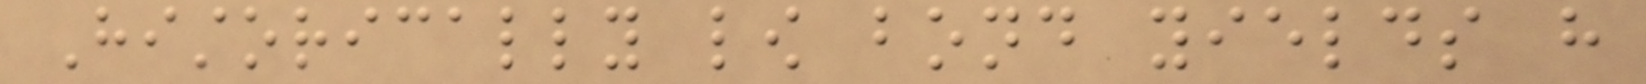Historically low bond yields have
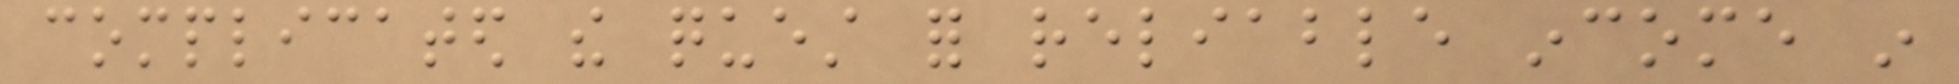complicated the quest for reliable income in
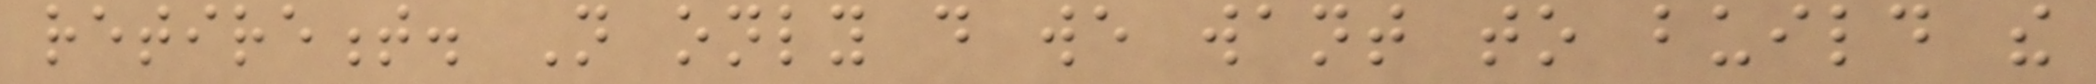retirement. Not only do we want to build the
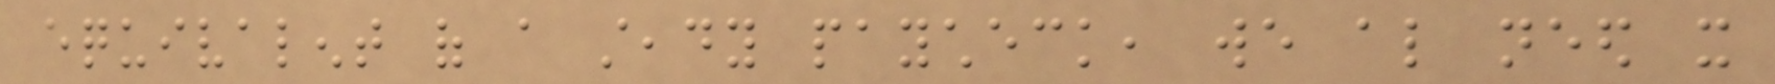equivalent of a steady paycheck, we also need it
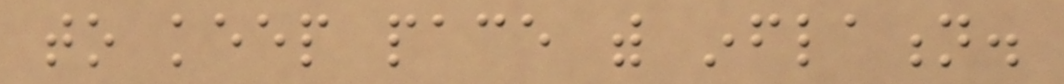to keep pace with inflation.
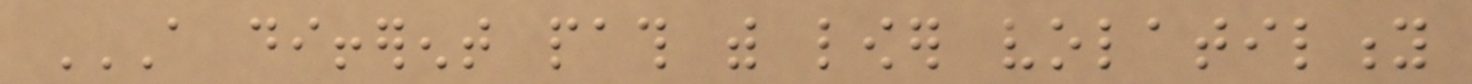A DIFFERENT PATH WITH LOWER VOLATILITY
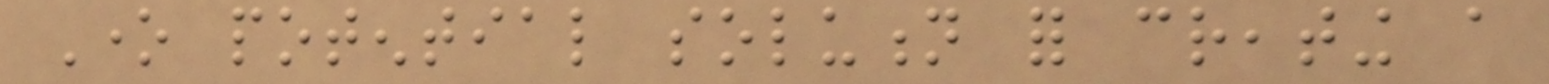One potential solution for creating a
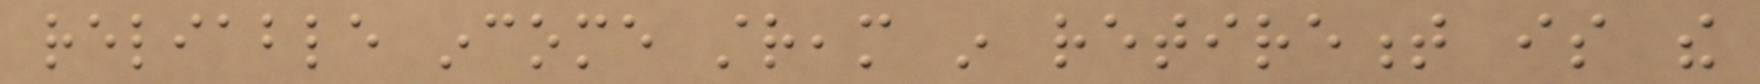reliable income stream in retirement is the
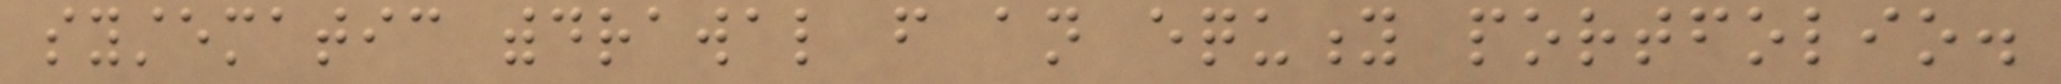systematic withdrawal from an equity portfolio.
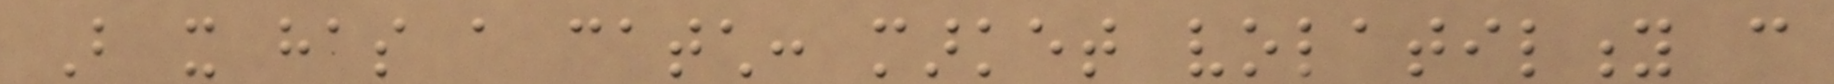But it has a catch: market volatility can
